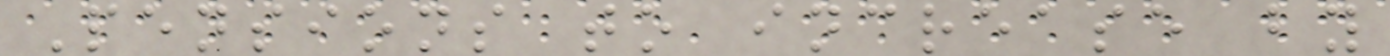Pensions to increase by
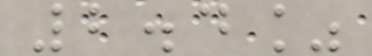2.4%
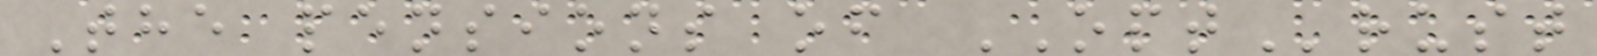The pensions of OPTrust
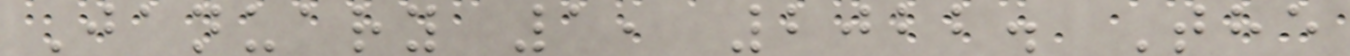January 1, 2022. The
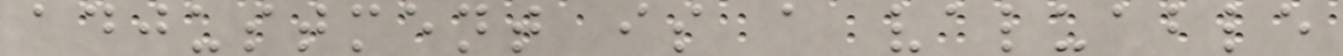adjustment is a valuable
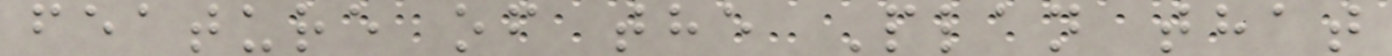feature of the Plan that
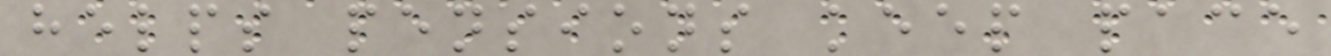helps pensions keep pace
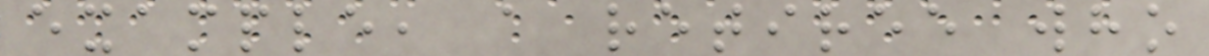example, a retiree who
